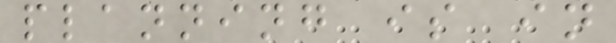planning is in
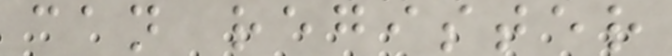can register
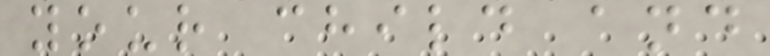your child and
